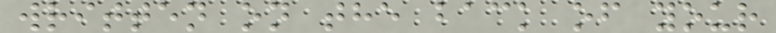written on the back of your
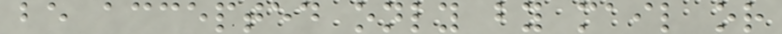be accepted only by mail or
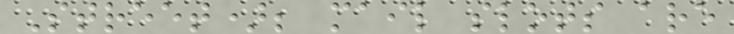Street); mail slots are
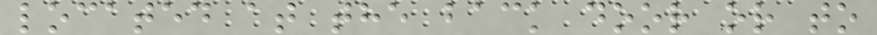located at the back door or to
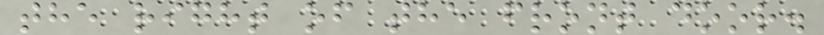the right of the front door.
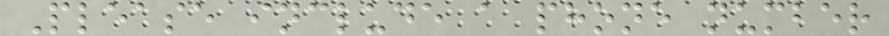Please include a phone number
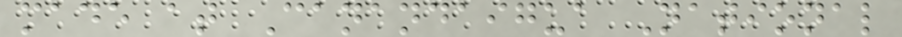made at Canandaigua National
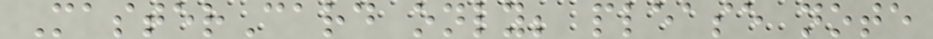MasterCard only; please note
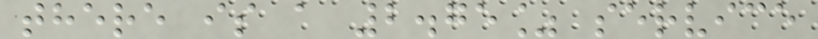there is a 2.75% service
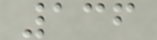136
